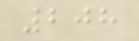208
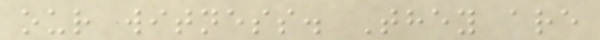our witness. They are
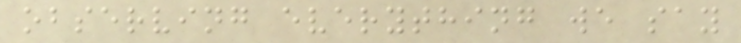observing everything we say
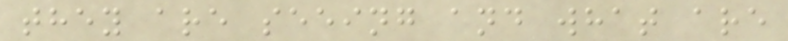they are seeing and what are
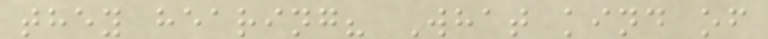they hearing? What kind of
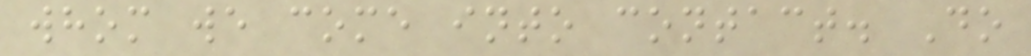whom we come into contact. Do
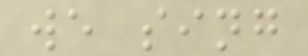we sing
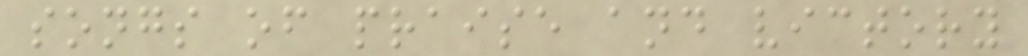songs of praise and victory
